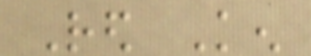Red Ken
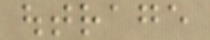outrage
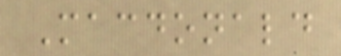Macdonald
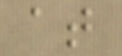at
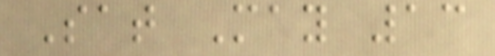Sat May 13
